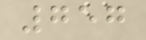757
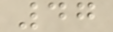47
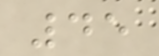45
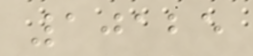10125
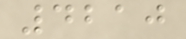4210
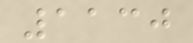1130
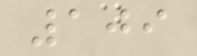109
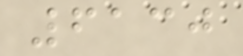6130
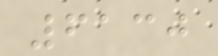6130
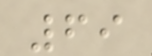69
